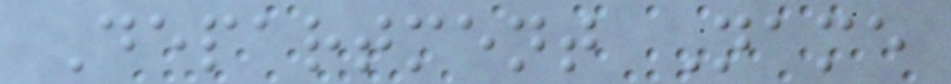Department Name
